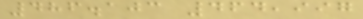486.103 464,997
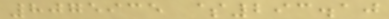8075935 $293.10
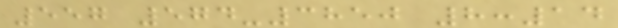557 574-3850 8:14
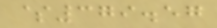$379.57
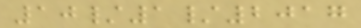10/1/2017
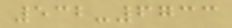532-6733
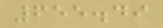655.49
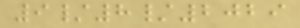9/8/2029
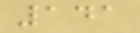141
